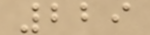229
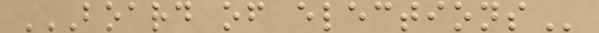BOARD OF ELECTIONS
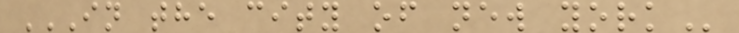IN THE CITY OF NEW YORK
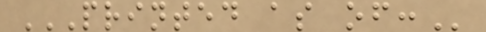PRINTED AS OF:
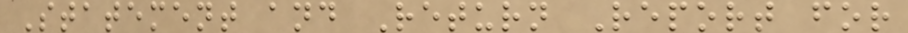Statement and Return Report for
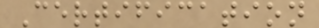Certification
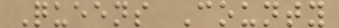Queens County
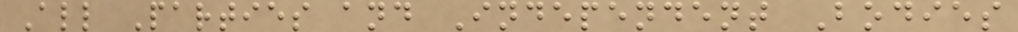All Parties and Independent Bodies
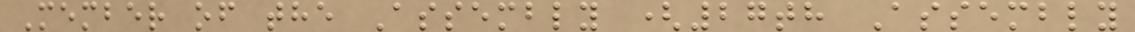Member of the Assembly (27th Assembly
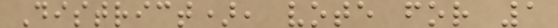District), vote for 1
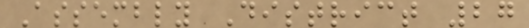Assembly District 27
